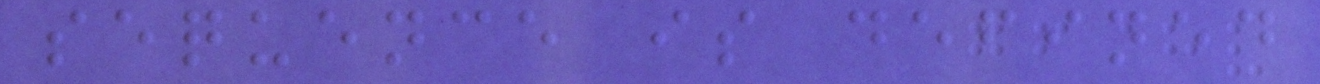sequence is defined
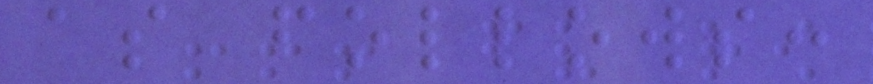as follows:
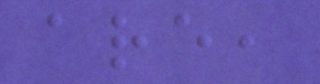are,
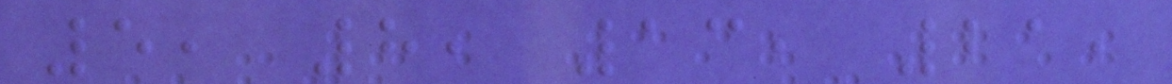5, 8, 13, 21,
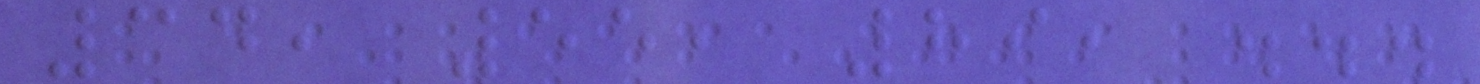34, 55, 89, ...
